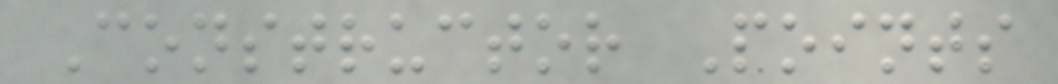Constructor Points
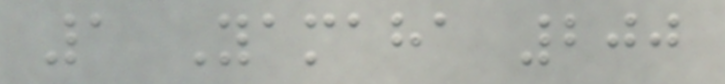1 Yamaha 200
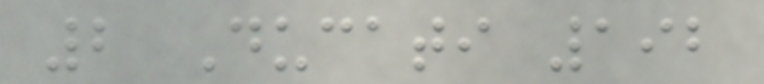2 Ducati 192
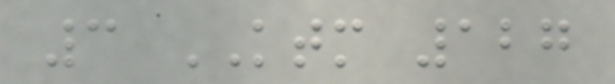3 KTM 127
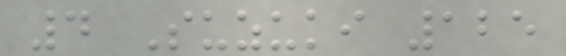4 Suzuki 125
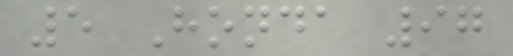5 Honda 97
